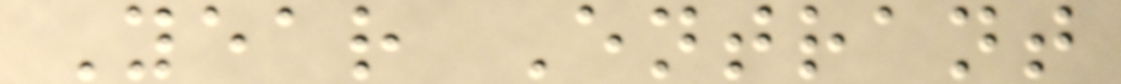Year Entrant
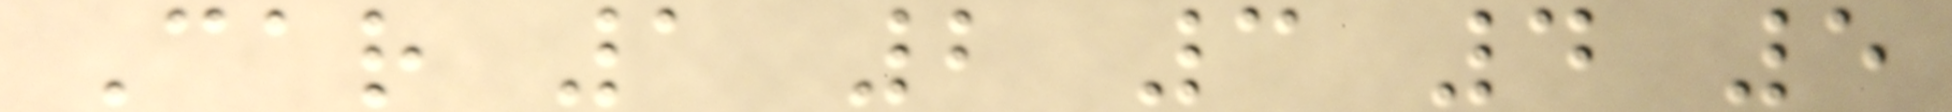Car 1 2 3 4 5
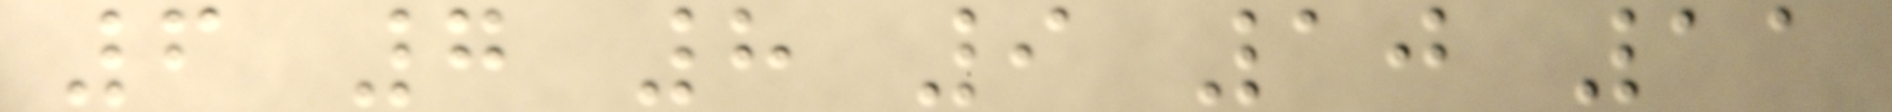6 7 8 9 10 11
